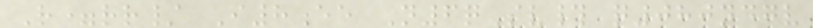R=rr/ I8ee N6qSv# q080ndgv
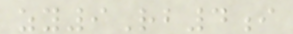zy9Rb4i
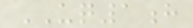UQ1h
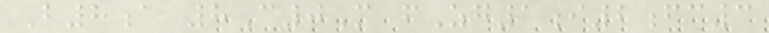B8a 8C0M fZg1i2fc3
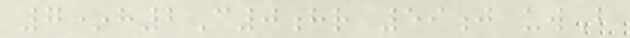7*h2C0hr 59j uwB
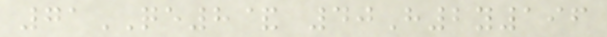71QE8& 40H2y196
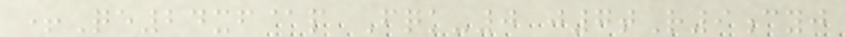+Qe24xf@p Fqk-0 j7tR9cyj
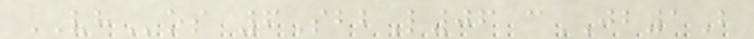VHos 6SbbL06 cJB1B
